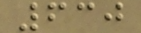630
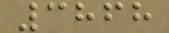3868
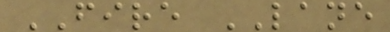FIRE LANE
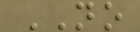NO
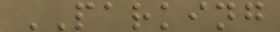PARKING
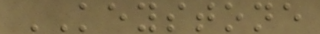KEYSTONE
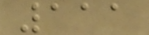111
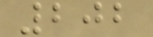202
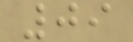09
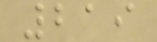219
